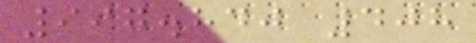997.840 408
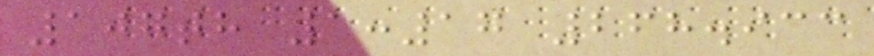107th 1:17 268.933
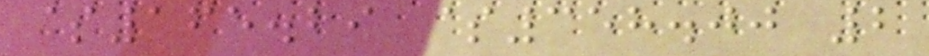$165.29 $358.00 2
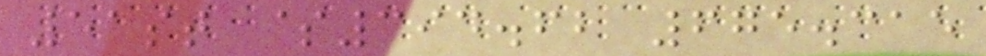51st $394.62 675.315
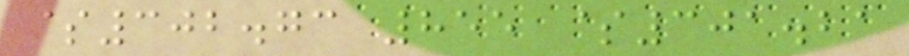$302.73 855 $301.21
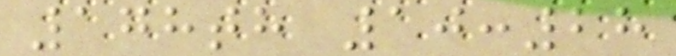178th 10:28
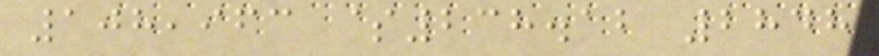108,963 $238.12 2848
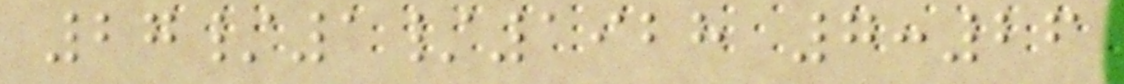27/1/1928 7:26
